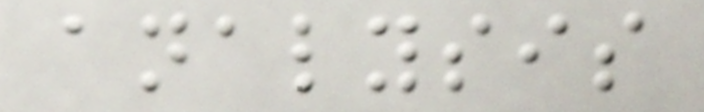analysis
